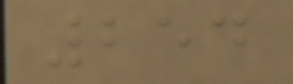254
